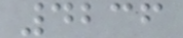4236
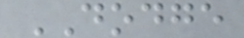DODGE
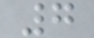7
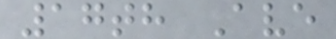17th Ave
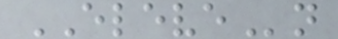ELEVEn
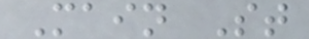Main St
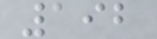192
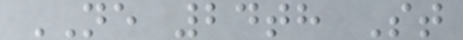NE 24th St
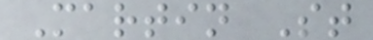Martin St
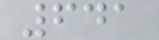641
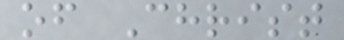of Christ
